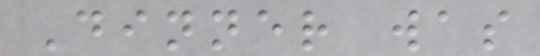Dinner was
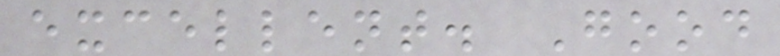excellent. Good
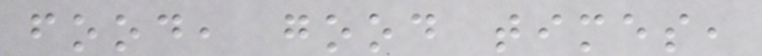food, good times,
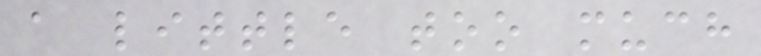a little too much
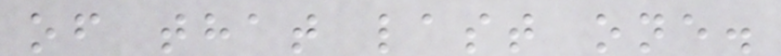of that last one.
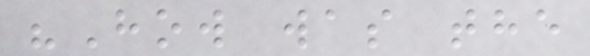"How was the
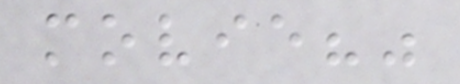movie?"
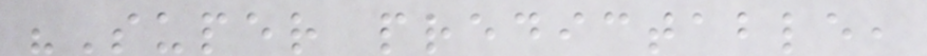"Super predictable,
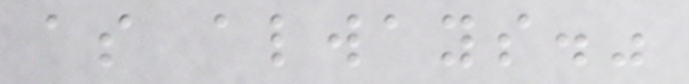as always."
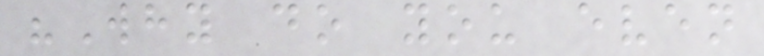"Why do you even
